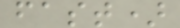fast)
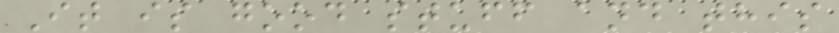It is good stuff and this
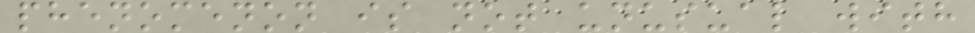phenomenon is not unusual with
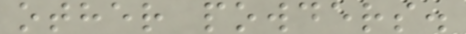other powders.
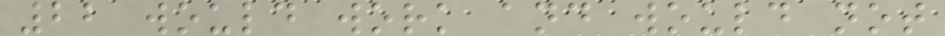22 would work and would not
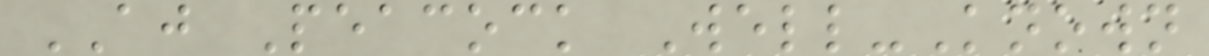AJ Peacock Well-Known
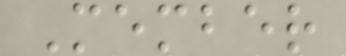Member
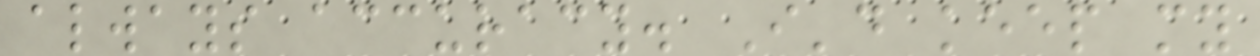always accuracy. I'd keep my
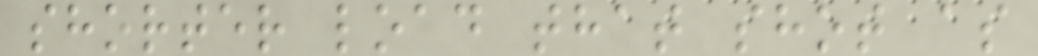shorter load that shot as
